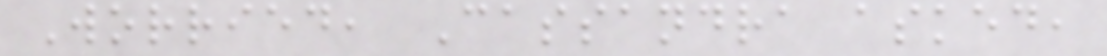Worried, Cassandra asked,
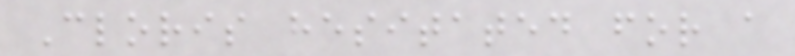Cloris hesitated for a
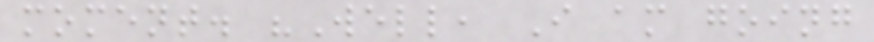moment. "Well, I am going
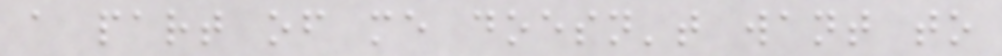a part of me doesn't want to
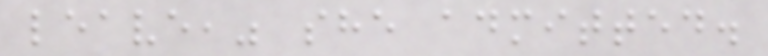leave," she admitted.
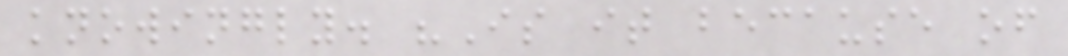knowingly. "Is it because of
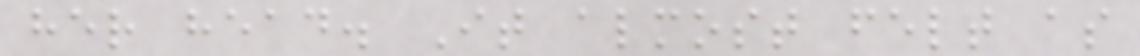her head. It almost felt as
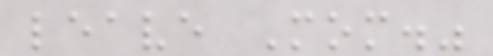leave Mom."
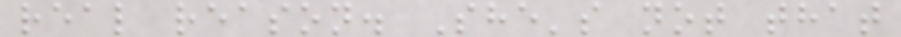real reason. She's not that
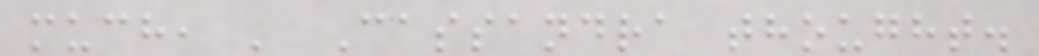much, ' Cassandra thought.
